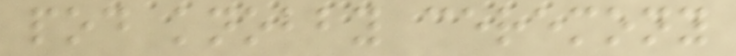pod knobby ceremony
